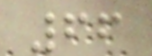66
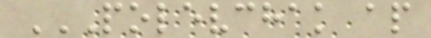POLEVCHAK AP
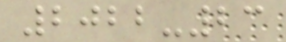2022-23
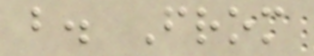b. From
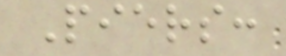Piers:
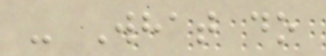- What do
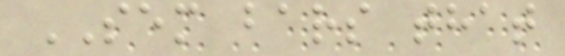SEM bars that
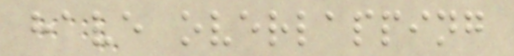have overlapping
